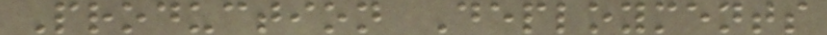Production Deployments
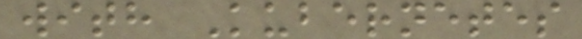with Kubernetes
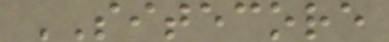SITECORE
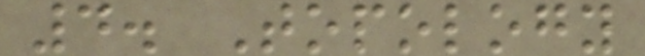4. Topology
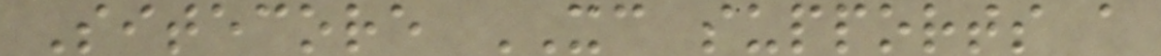Sitecore XC supports a
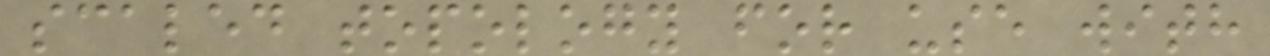scaled topology for use with
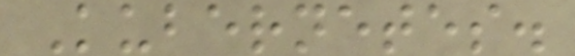Kubernetes.
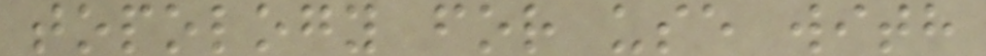topology for use with
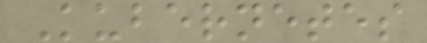Kubernetes
